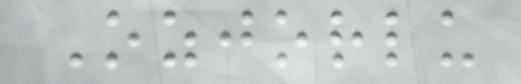Ozjorlu
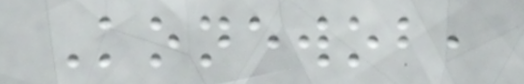Konewob,
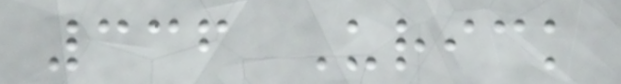336 Urick
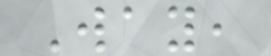Way,
